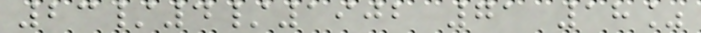23/4/1902 71 18%
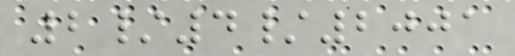2/4/2001
